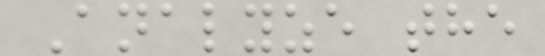Analyze the
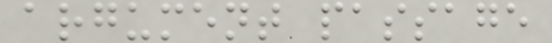argument passage
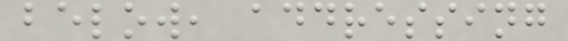below, addressing
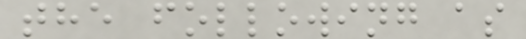the following as
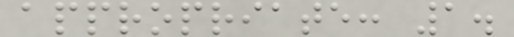appropriate: 1.
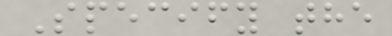Specify the
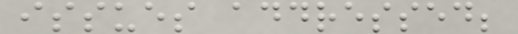issues addressed;
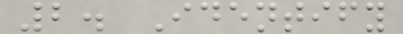2. Identify
